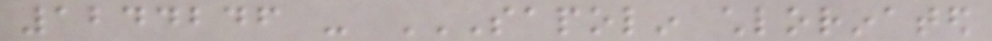1244246 - SAPOLIN CHLORINATED
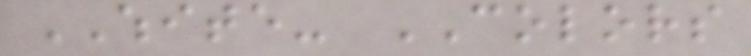WHITE- COLORS
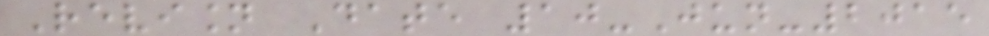Revision Date 10-Jun-2015
